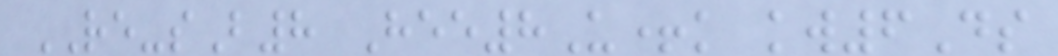RE-sB8 Hee8U+k kw6Ds
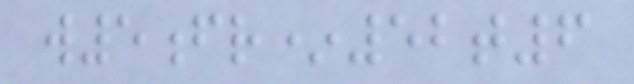w5fr*52t6
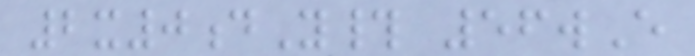2x0dY# 56wE
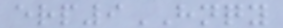erp9HNQY
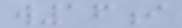w16i
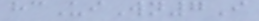hcUiWn7I
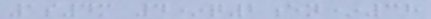1s4m 4*q2en*38
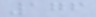176
